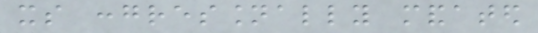its congressionally mandated
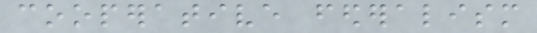cooperative federalism
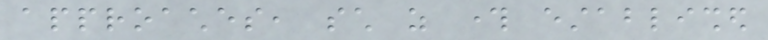approaches, such as through established
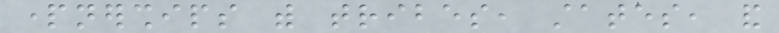partnerships with tribes, states, and
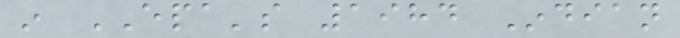in EPA's 1984 Indian
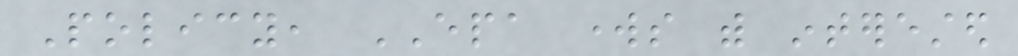Policy, EPA works with interested
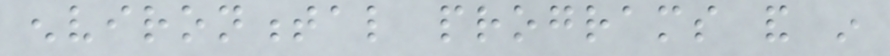environmental programs and in
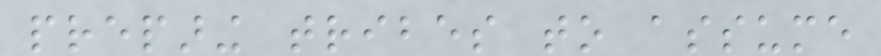preparing tribes to assume
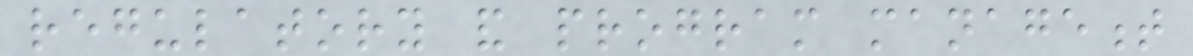regulatory and program management
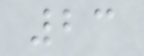23
